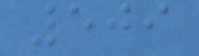509
